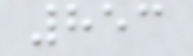853
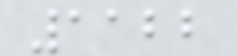1122
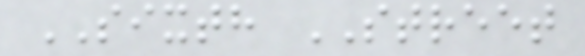SIXTH STREET
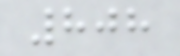808
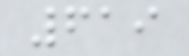619
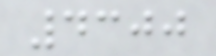4300
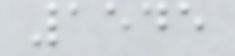1545
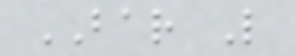BAR L
